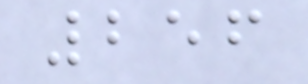256
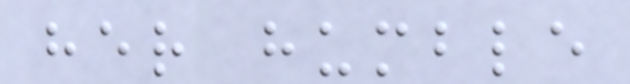her humble
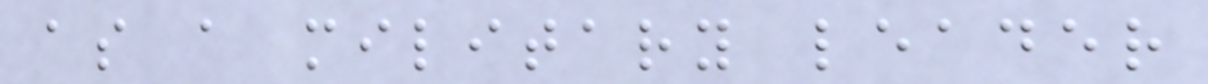as a military leader
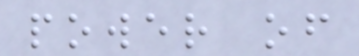power of
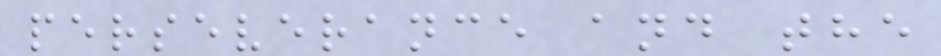perseverance and the
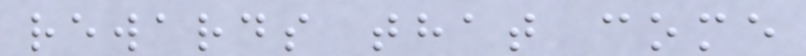rewards that come
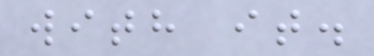with it.
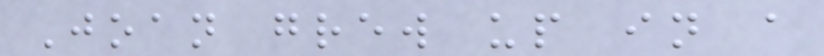Joan grew up in a
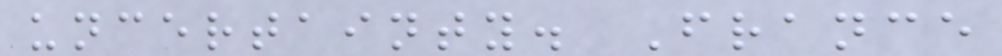uncertainty. France
